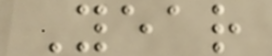Year
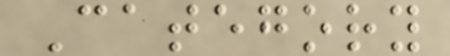Category
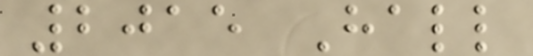2015 Hall
